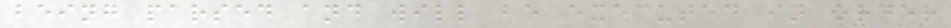being parsed and will be executed in order
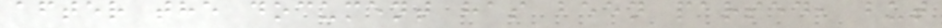after the document has been parsed, but
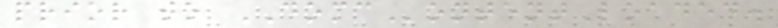prior to DOMContentLoaded.
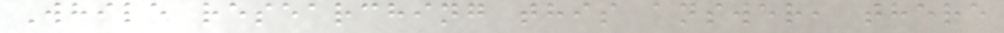While researching this answer, there
